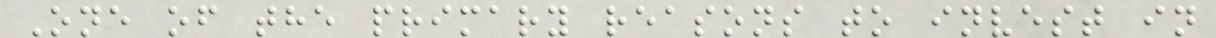One of the primary reasons to invest in
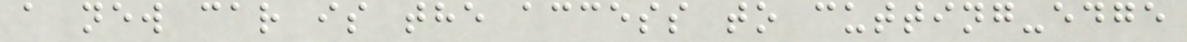a new car is the access to cutting-edge
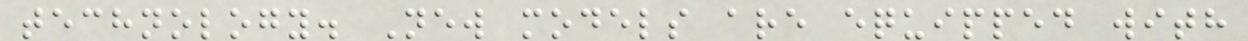technology. New models are equipped with
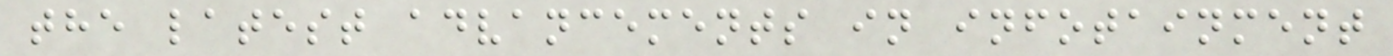the latest advancements in infotainment
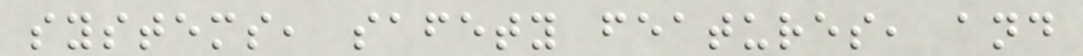systems, safety features, and
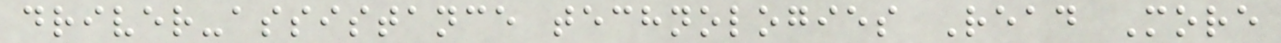driver-assistance technologies Read More
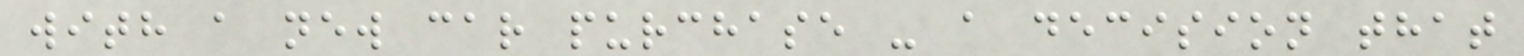with a new car purchase - a decision that
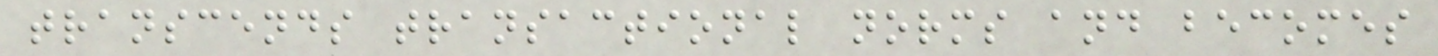transcends transactional norms and becomes
